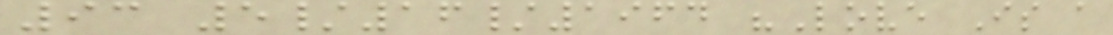93 5/16/1964 "Love Is a
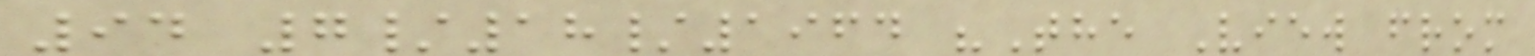94 7/18/1964 "The View from
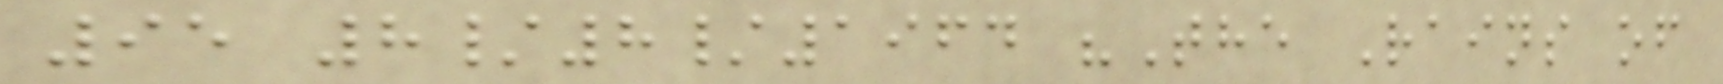95 8/8/1964 "The Rains of
